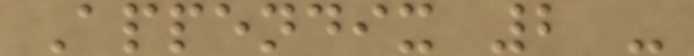Appendix 2 -
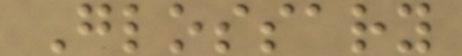Glossary
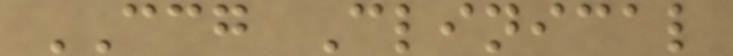CCG Clinical
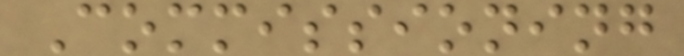Commissioning
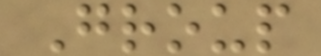Group
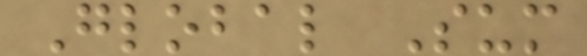Global Sum
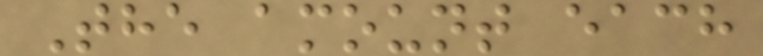The amount each
